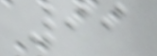99
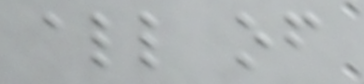all of
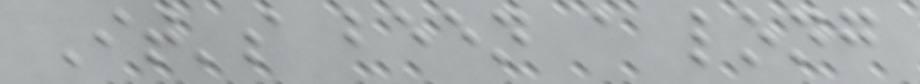It's been a long
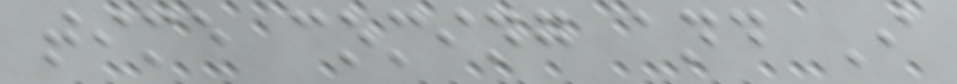time coming and I
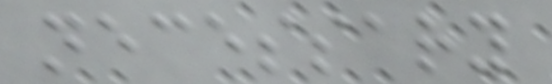necessary
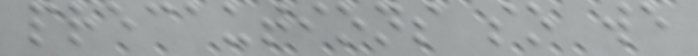precautions so we
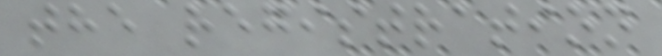the registration
